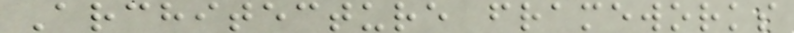Architecture frameworks
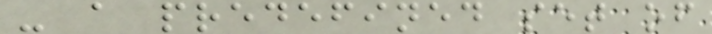- a predefined set of
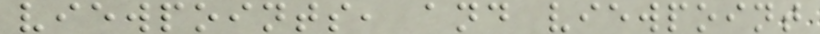viewpoints, and viewpoint
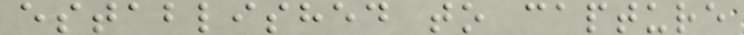established to capture
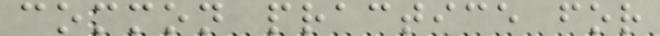common practice for
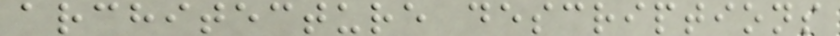architecture descriptions
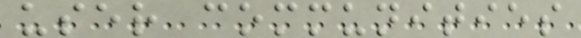user communities
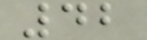42
